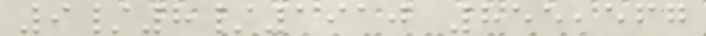9/8/1910 855,567
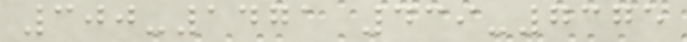300-1471 439-7375
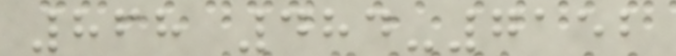868 484-7152
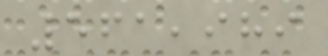561,989
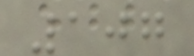107
